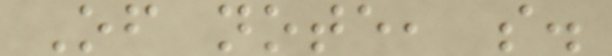Of note, s.
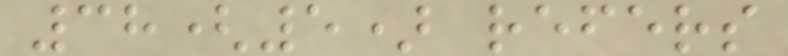38(5) refers
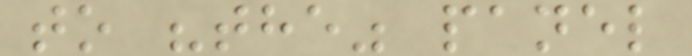to "the" panel
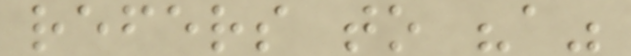refers to "a"
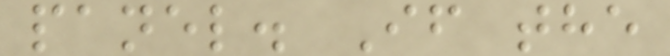panel. If the
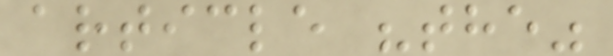article "the"
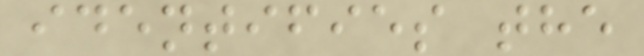identifies the
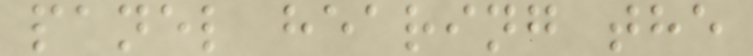panel hearing the
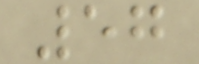57
